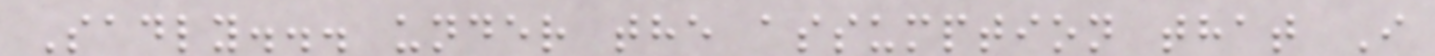Sadly... under the assumption that I
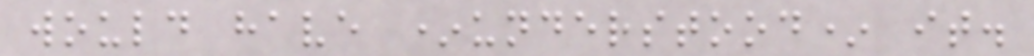would have *understood* it.
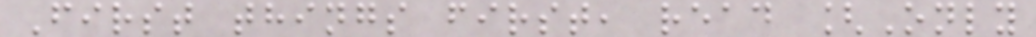First things first, read [Only
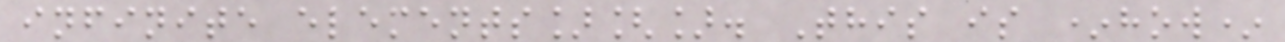infinite elements][]. This is *how*
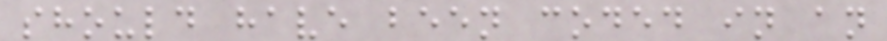should have been coded in an
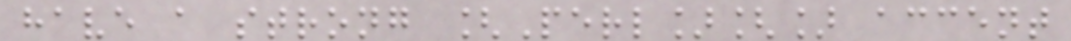have a strong [Perl][] accent
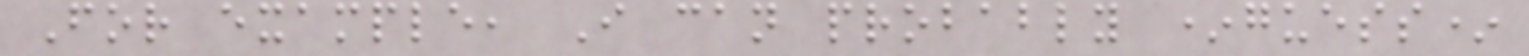For example, I can probably *guess*
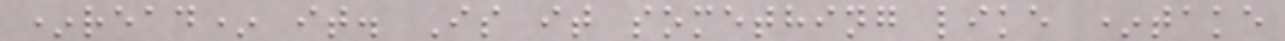*read* it. Is it something like *take
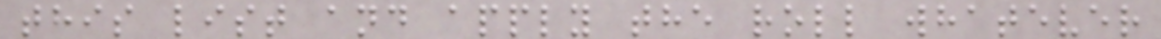this list and apply the roll whatever
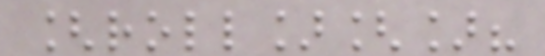[roll][]?
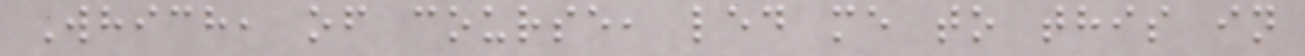Which, of course, led me to this in
